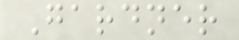Gardner
